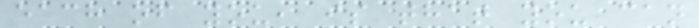each of you, is that you can
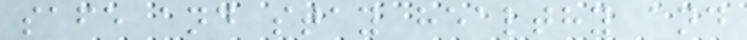safe and stay healthy and
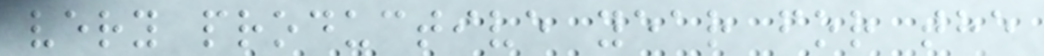very productive year for the
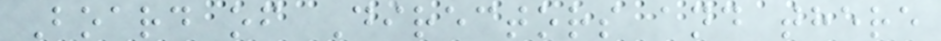Board of Directors and there
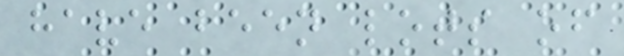have been lots of
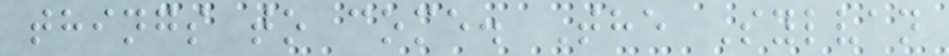things to come. The Sylvan
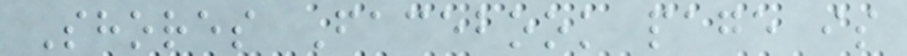Shores Facebook page is
